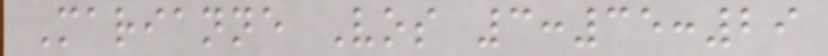Marianne Vos 3:35:29
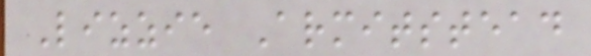Lizzie Armitstead
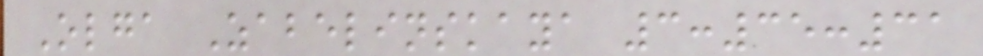Olga Zabelinskaya 3:35:31
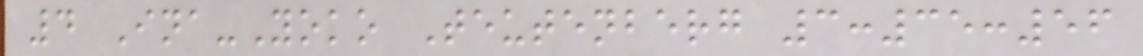4 Ina-Yoko Teutenberg 3:35:56
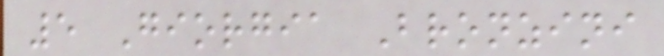5 Giorgia Bronzini
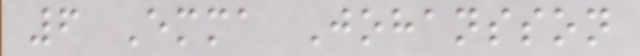6 Emma Johansson
